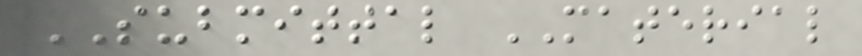SUBMITTAL MATERIAL
